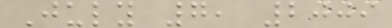July 7, 2009
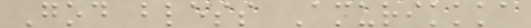God bless Amurikkka
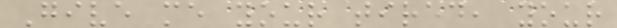Give me your tired, your
